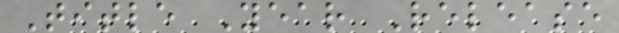Title Year Release
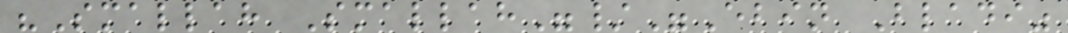"Smallah Smallah"/"Ebin Bladi"
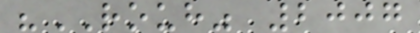"ROUH" 2007
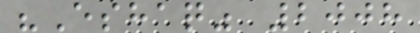"Eshaq" 2008
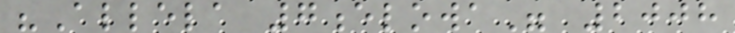"Allela 7elowa" 2008
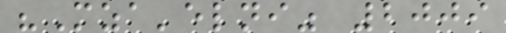"Mza'elni" 2009
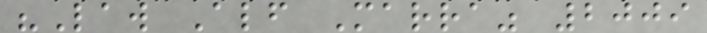"Law Alf Marra" 2009
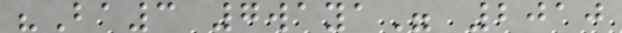"Ba3 7waya" 2010
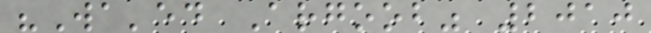"Wa'ed Argoob" 2010
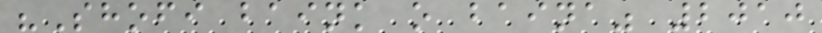"Shofi baink o baina" 2010
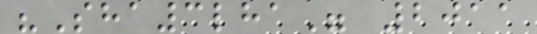"Sha3lha" 2011
